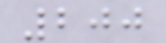200
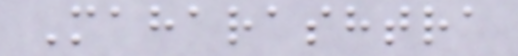Maharashtra
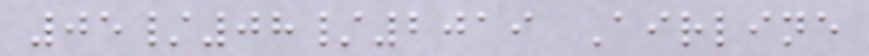05/08/2019 Airline
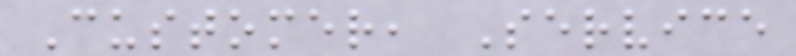Customer, Service
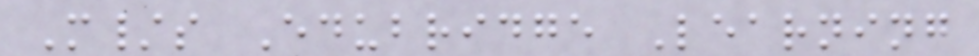M/s Edubridge Learning
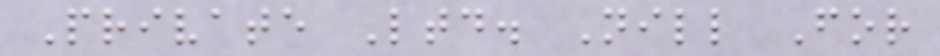Private Ltd. Nill For
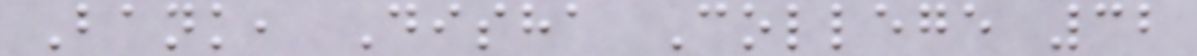Bank, Disha College 32
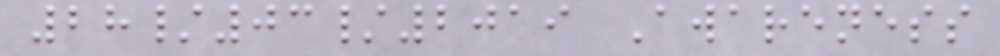28/03/2019 Awareness
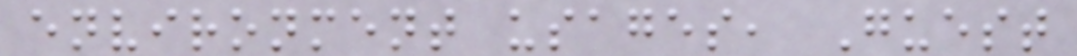environment usages, Guest
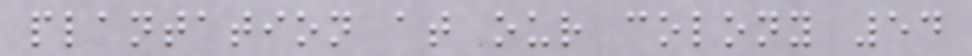plantation at our colony 54
